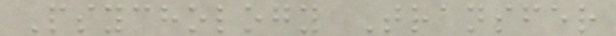Psychology Transfer
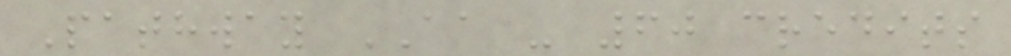Pathway AA - 60 credits
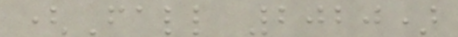(Fall 2020)
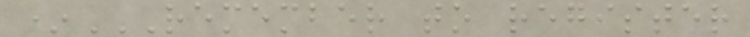*REMEMBER TO REGISTER
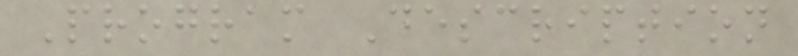Program Description
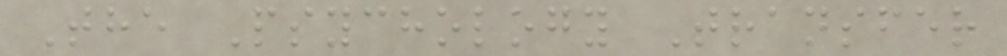The Psychology Transfer
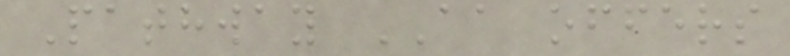Pathway AA offers
